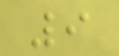9
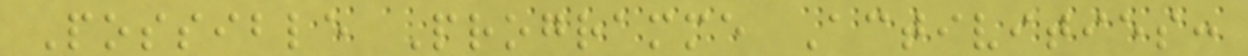Possible Programme Activities:
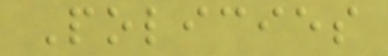Policies
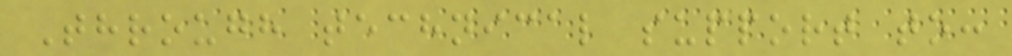Through technical support to:
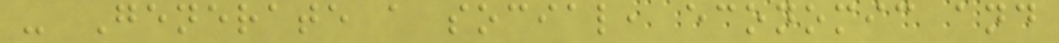- Generate a social, economic and
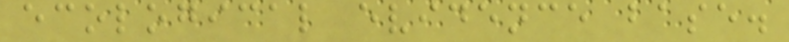ecological evidence base.
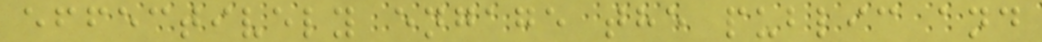effectively engage the public and
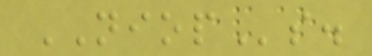NIOPs.
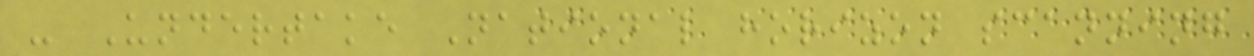- Undertake National horizon scanning
